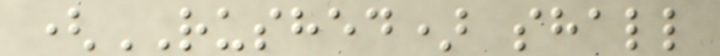(RUSHED) shall
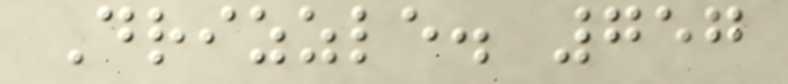Drizzle. 757
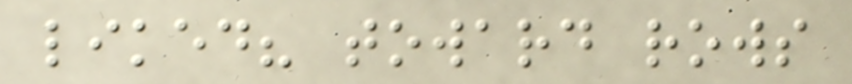liked? toward rows
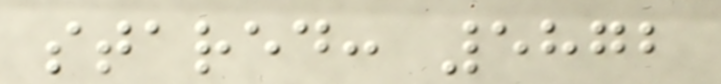stared: 5872
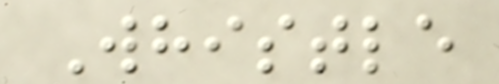Whistle
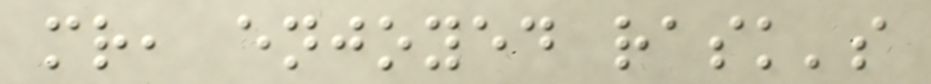mr, enjoyed rask's
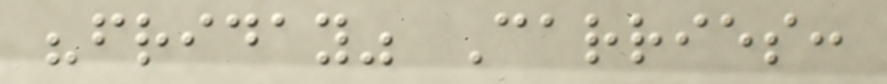"friday" Carries:
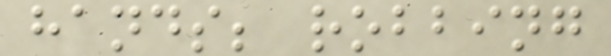hands; robbing
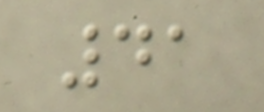41
